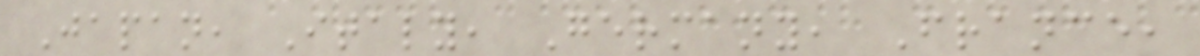Japan, Italy, Germany, France,
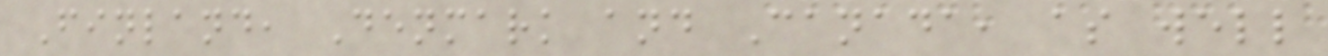Finland, Denmark and Canada, as well
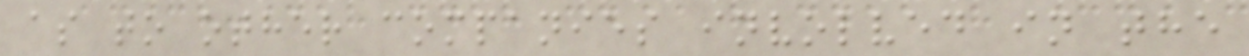as to other companies involved in the
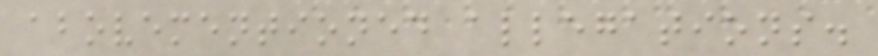abovementioned allegations.
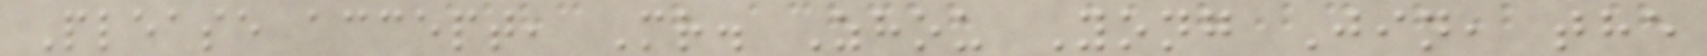Please accept, Mr. Zhou Yong Jin, the
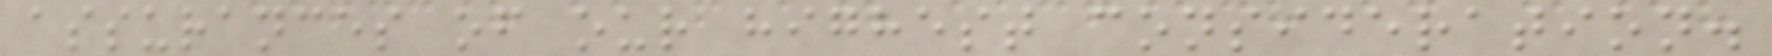assurances of our highest consideration.
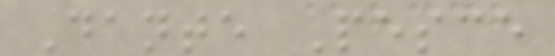Dante Pesce
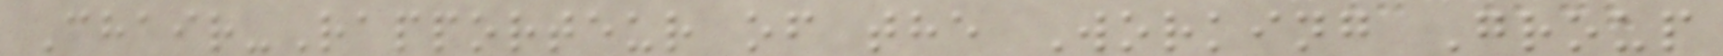Chair-Rapporteur of the Working Group
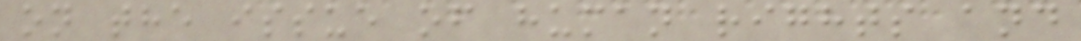on the issue of human rights and
